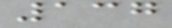137
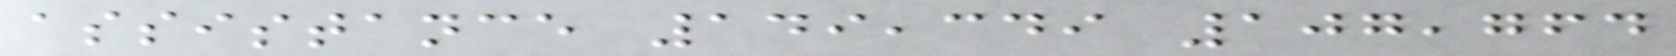assistance 149,349 107,764
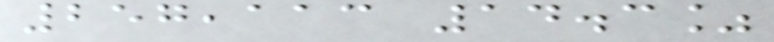257,113 14.3%
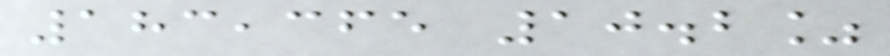183,365 10.2%
